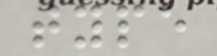type
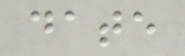date
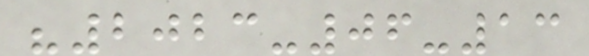"2023-06-13
